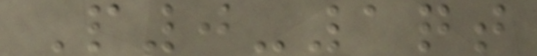P0-1qt
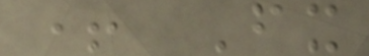+ Fx
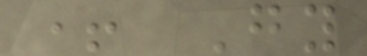+ Gy
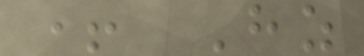+ Hz
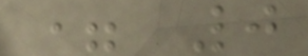= 0
